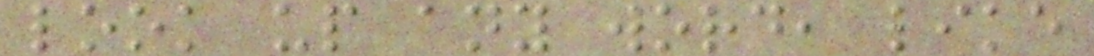look up any word, like
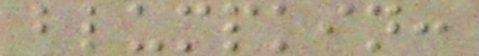blumpkin:
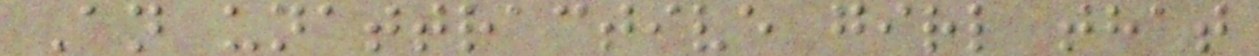An unattractive girl that
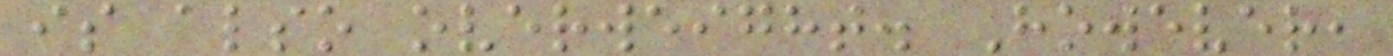is also overweight. However,
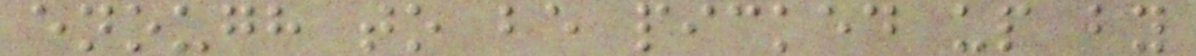enough to be picked up by
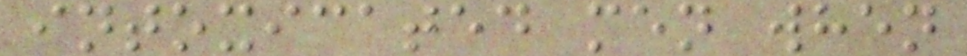intoxicated men when
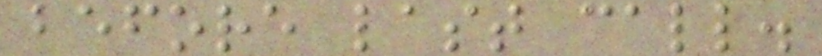before last call.
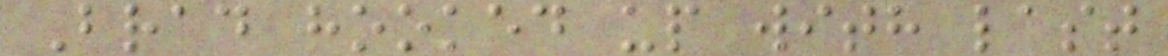Brad hooked up with last
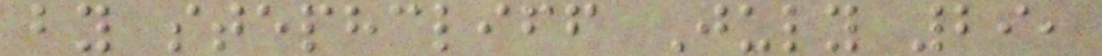by stephcliff July 29,
